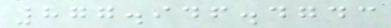877.946.4743
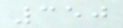350
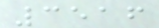3516
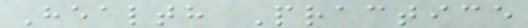Health Practice
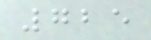725
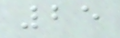25
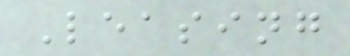Leasing
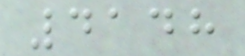4148
